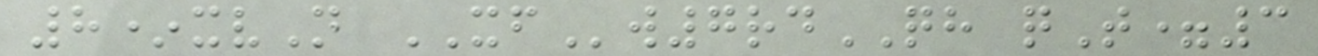8*xvN XFw7rdQH qT=3
